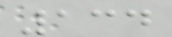134
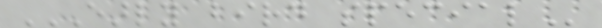EARLY BIRD SPECIAL
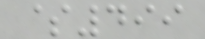$499
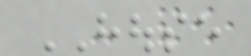HOUSE
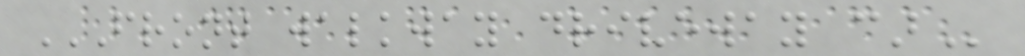FRONT WALKWAY DRIVEWAY CAR
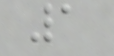1
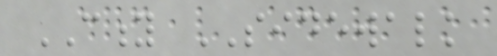CITY SIDEWALK
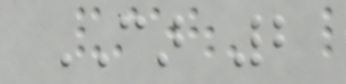CAR 2
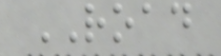ROAD
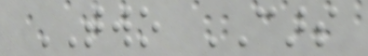TWO CARS
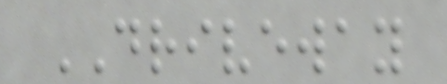DRIVEWAY
